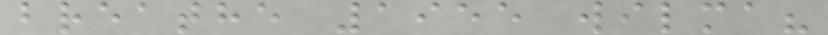breathe 1955 wilma?
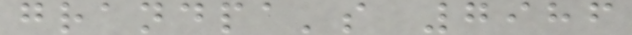grandpa's 7986
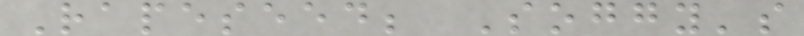Rapeseed; Soggy's
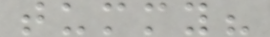tummy?
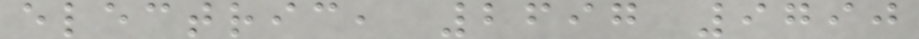electric, 2697 9790
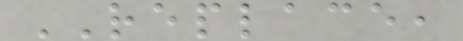REPLACE,
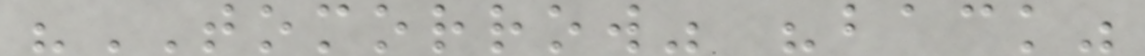"TOMORROW" "back"
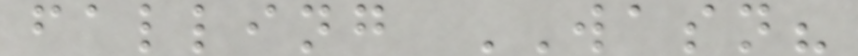falling WASN?
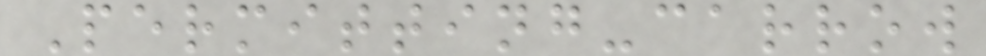Permitting-carrow
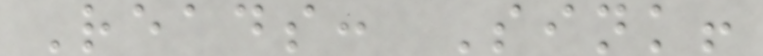Reads: Sink!
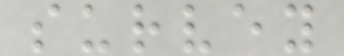survey
